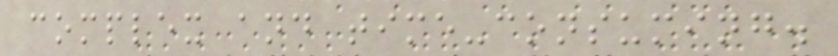complex and time-consuming.
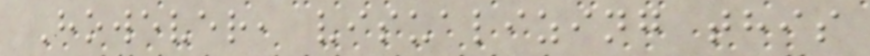However, visualizing this
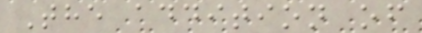The addition of
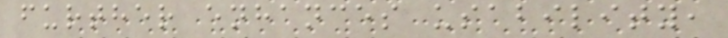further enhances usability,
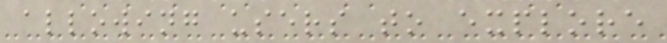allowing users to explore
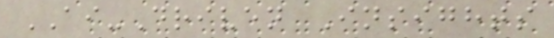AI-Driven Insights
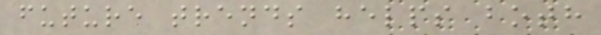future trends helps both
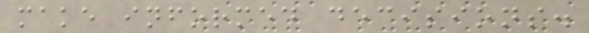make informed decisions.
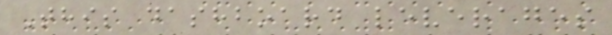This dashboard leverages
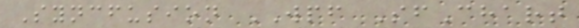Syncfusion WPF SfChart
